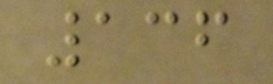136
